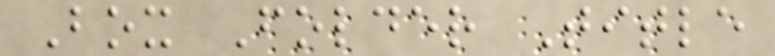Box Folder Title
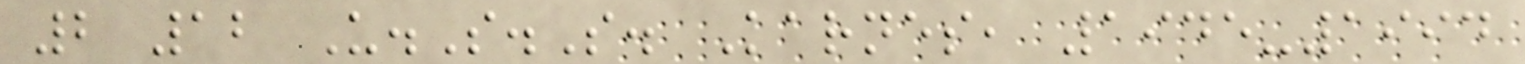2 12 U.S.S. Karnes, 1945-1994
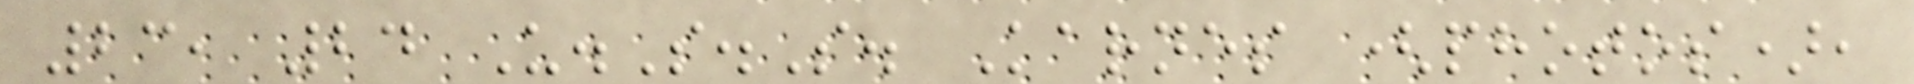23, 24 U.S.S. Karnes (photos),
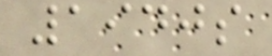1940s
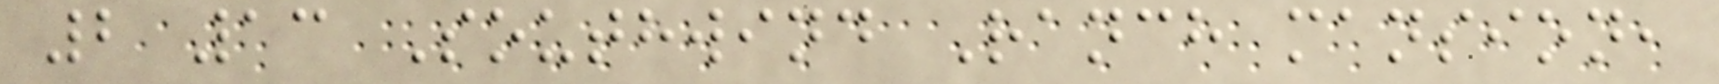2 13 Southwind Ranch mansion,
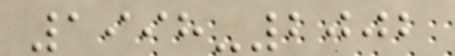1998-2002
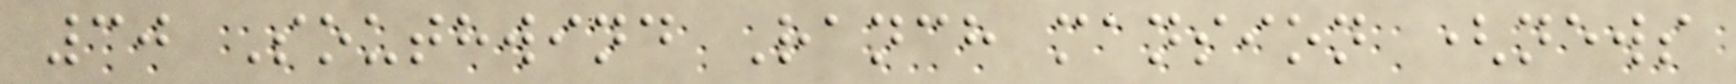30 Southwind Ranch mansion (news
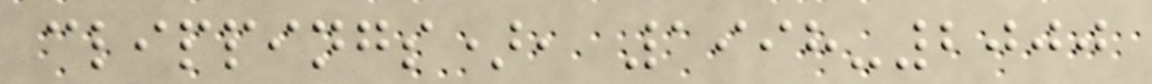clippings), 1998-2000
